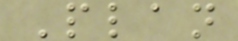Plan
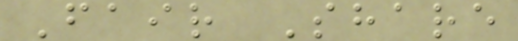Fair Share
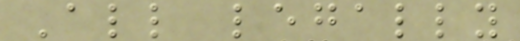All legally
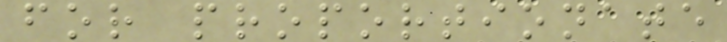for proportionate
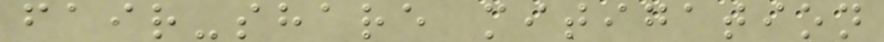fair-share mitigation
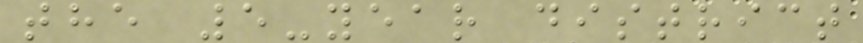the 5-year district
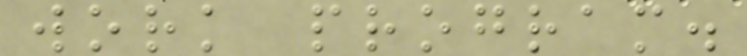work program.
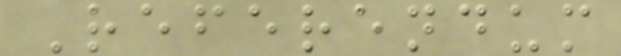Referendum
